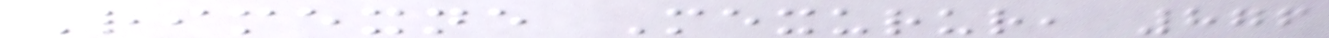Rimexne Mexurur, 876
